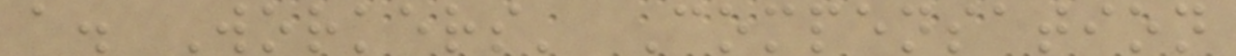a. Workers' Compensation
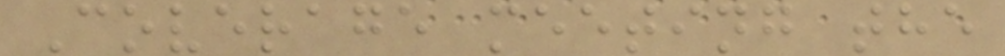Coverage meeting the
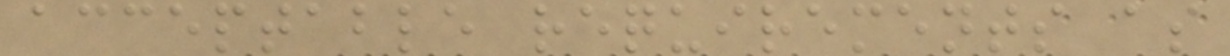acceptable requirements as
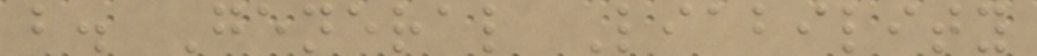b. General Liability
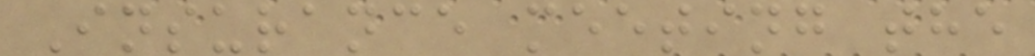Insurance meeting the
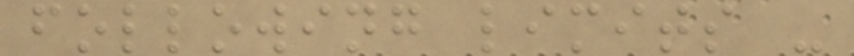following limits -
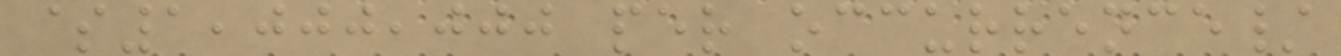$1,000,000 per occurrence/
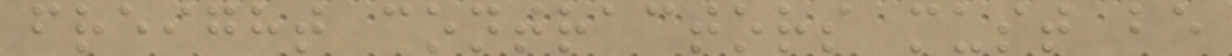freight contractors must be
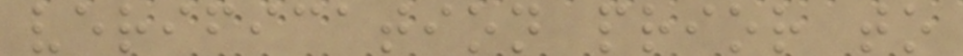verification prior to
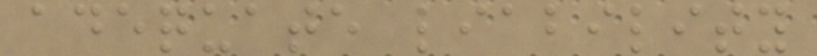adequate liability
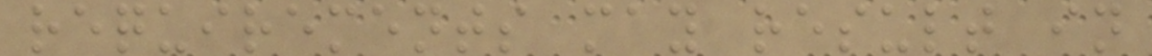requirements may result in
